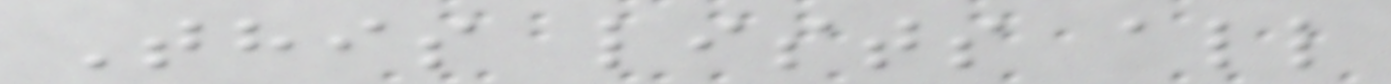This lists all
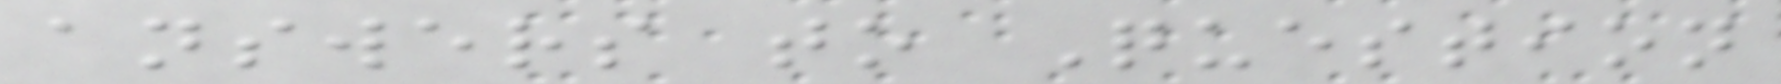answers to Question
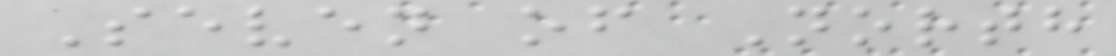Seven of North
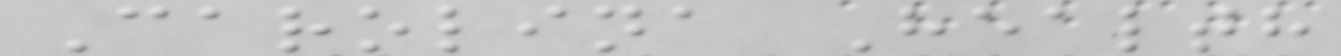Carolina Health
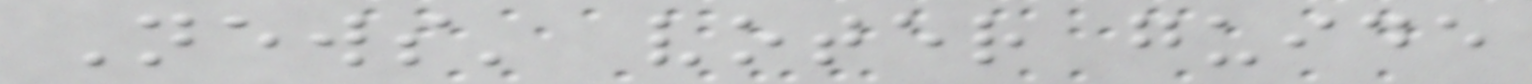News' voter guide
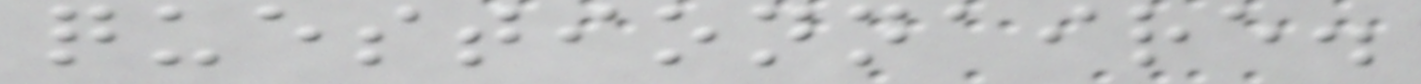questionnaire.
